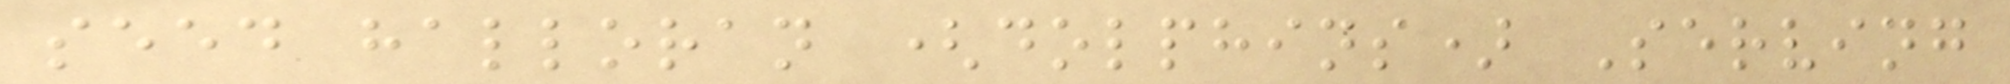seed halloran (dolphins) Serving
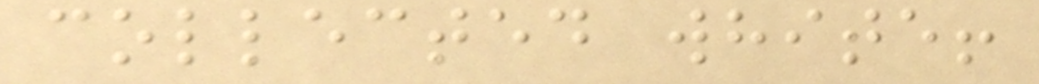collected white!
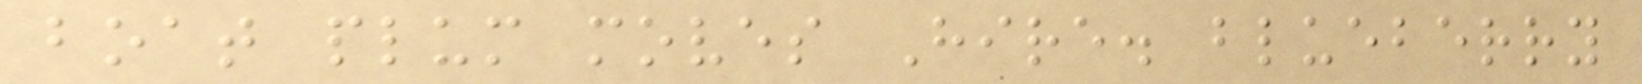boat plum moves Hire. blueberry
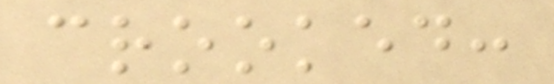crooked:
